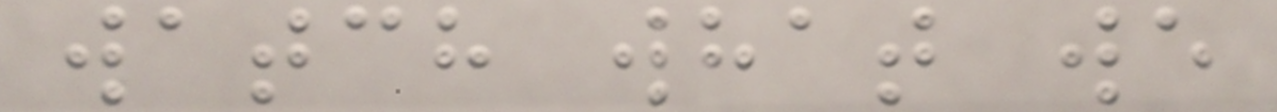watch what we
